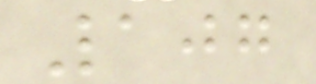107
